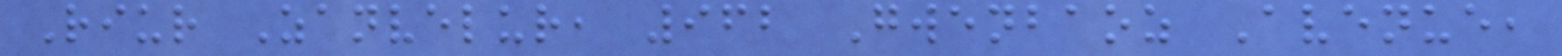Riur Zanvelur, 962 Gwenbaoz Avenue,
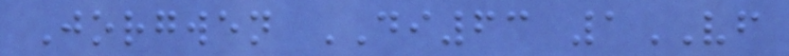Jorgwen DI63 1VF
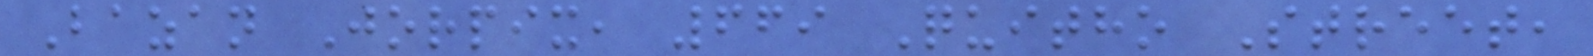Bazan Jorpix, 669 Quitho Street,
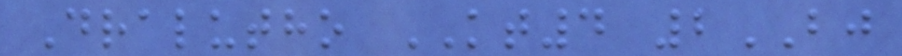Dralutho KT4 2BJ
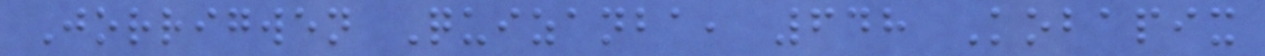Jorrigwen Quizanba, 648 Kobapix
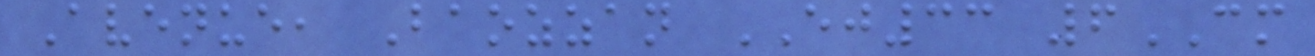Avenue, Baozzan EJ33 6CM
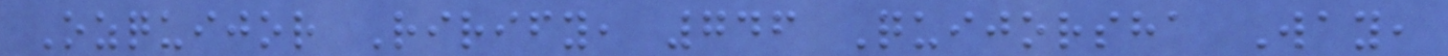Ozquijor Rirify, 746 Quijorsha Way,
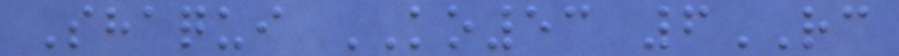Shaqui KO53 6RC
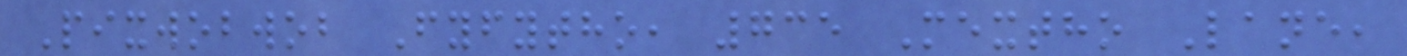Pixwobwob Fyfytho, 735 Mextho Lane,
